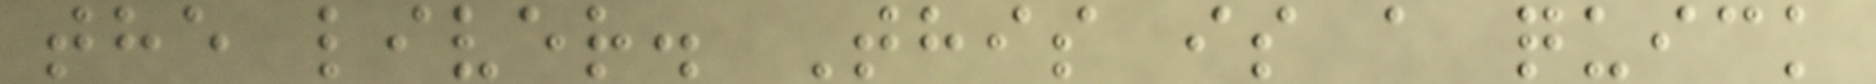the liver. This is a quick
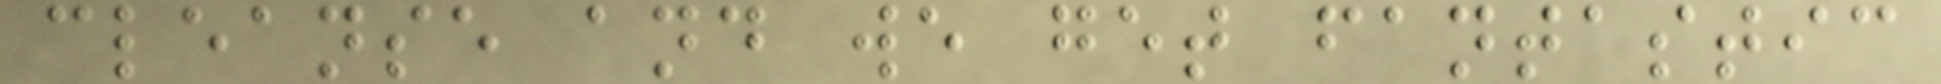cleanse and we get fantastic
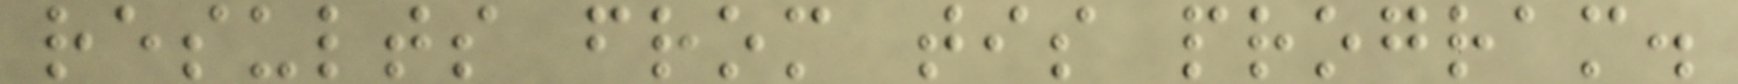results from tis program.
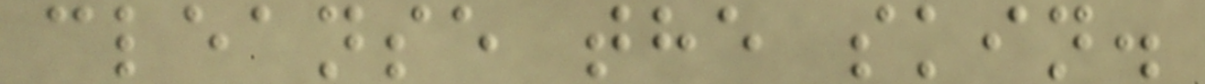cleanse the skin.
